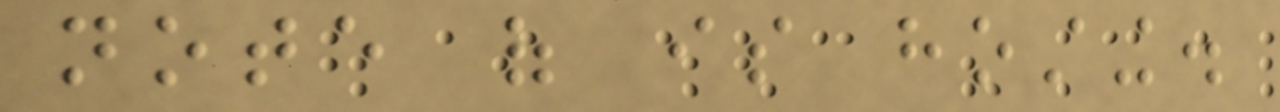note of is hosting.
